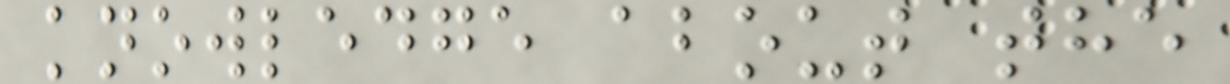knowledge about the
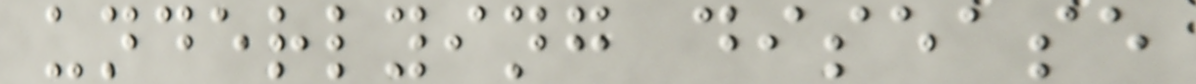underlying disease
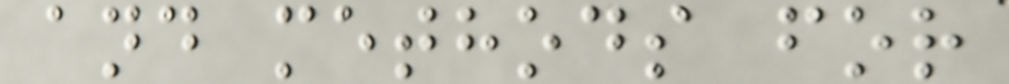and methods for
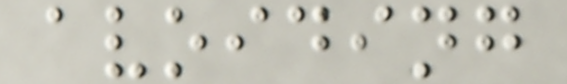avoiding
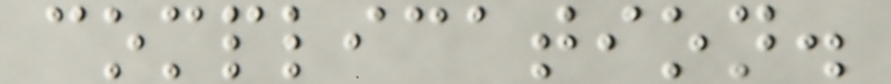complication.
